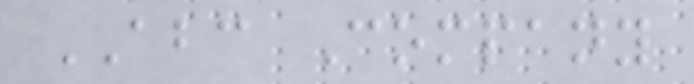ABC Company
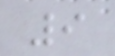9
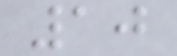10
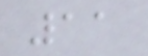11
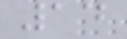14
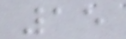15
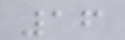16
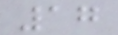17
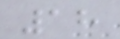18
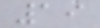19
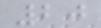20
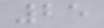25
